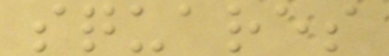squares
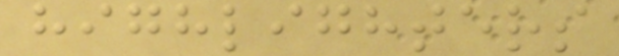highlighters
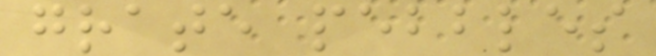grate pebbles
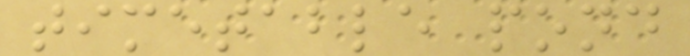timetable pond
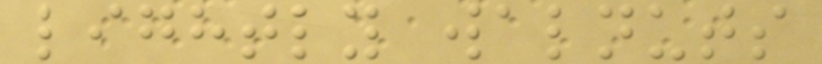lightly walnuts
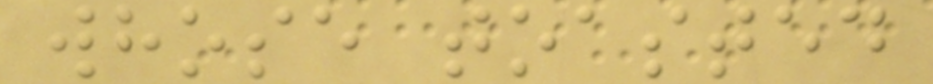whose toasted
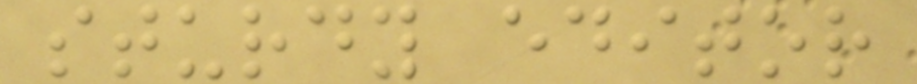sturdy editor
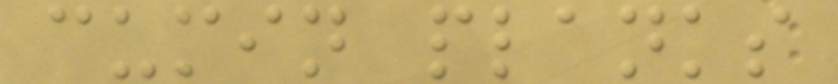cumin planks
